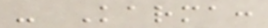- Karma:
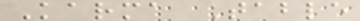Karma Table
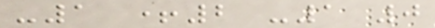-1 +2 -1 0
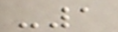-1
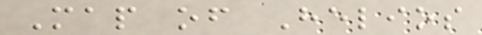Map of Helios
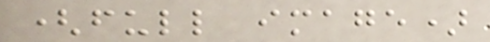(full image)
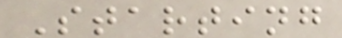Starting
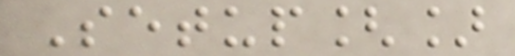Setup[]
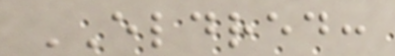ELDRED:
